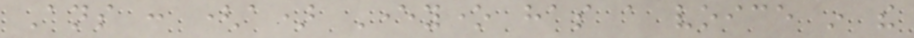Ans : (a) Everyone has a voice in the
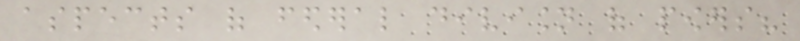aspects of federal division of powers?
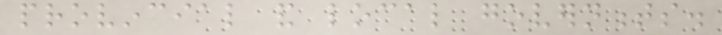provincial and local governments.
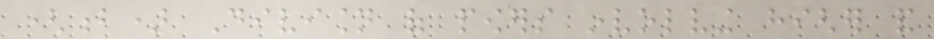(b) Division of powers involving higher and
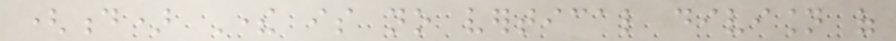(d) There is no vertical division of
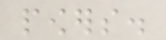powers.
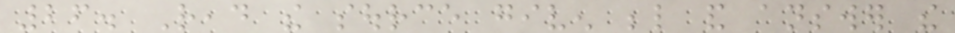26. Read the source given below and answer the
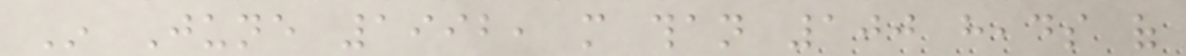In June 1992, more than 100 heads of
